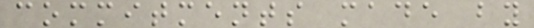commitments made by
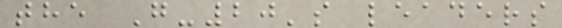the G-20's leaders
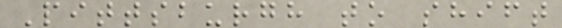Pittsburgh to shift
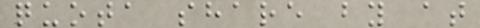quota share by at
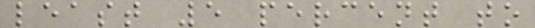least 5 percent to
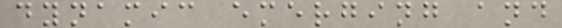dynamic emerging and
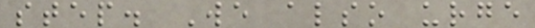step. We also urge
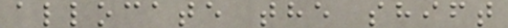allocate the shift
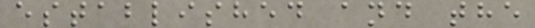established and the
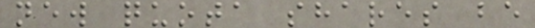new quota shares be
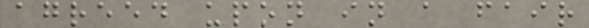agreed upon in a fair
